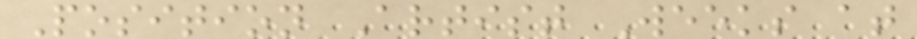Position Artist Weeks at
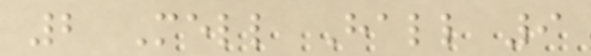2 Mell Hall 9
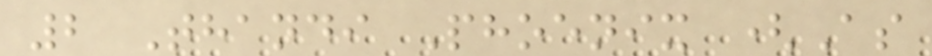2 Thandi Phoenix (As
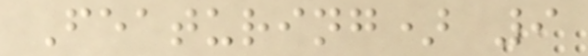Featuring) 9
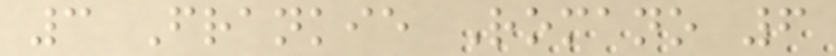3 Frankie Romano 6
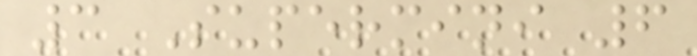3 Supermini 6
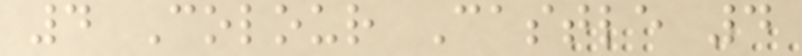4 Colour Castle 4
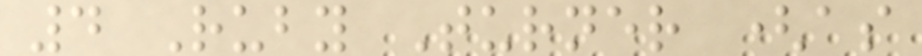4 Ruby Turner (as
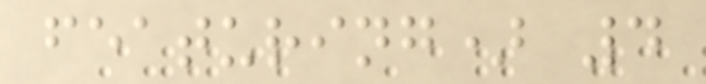featuring) 4
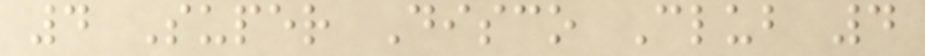4 Super Disco Club 4
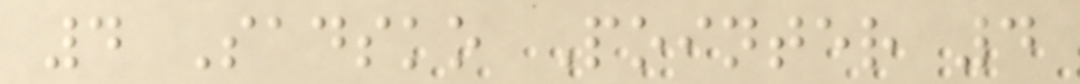4 Sadsko Pointer 4
